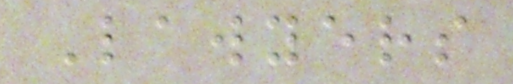Lawyers
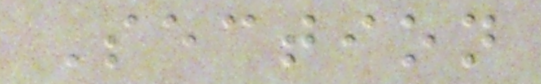Section
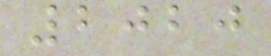2020
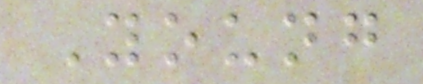Young
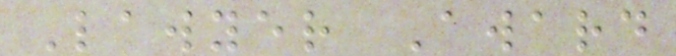Lawyer Award
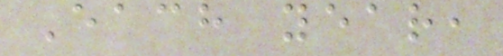Each year,
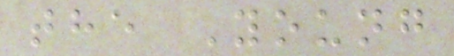the Young
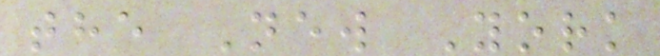the New York
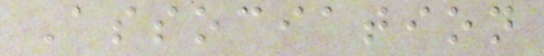Association
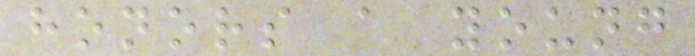honors a young
